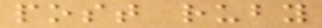post ruby
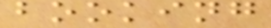booking
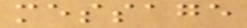message
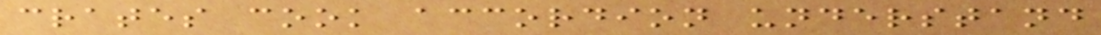crates cook accordion understand
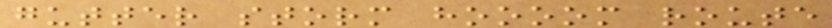gutter storm hoooom route
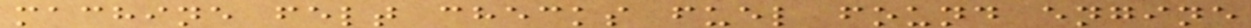machine felt checks fuel found engine
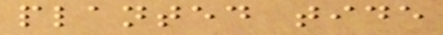planted tide
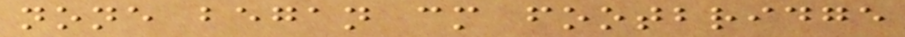none began cm footbridge
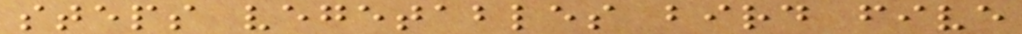steps vegetables bird five
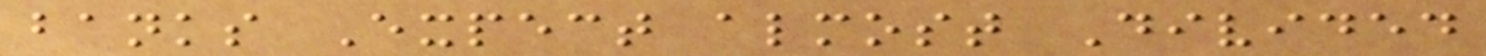banks Expect almost Divided
